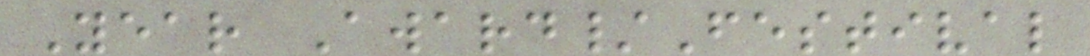Year Award/Festival
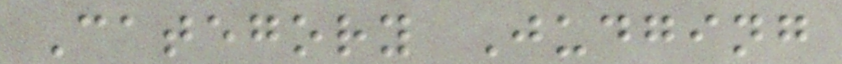Category Judging
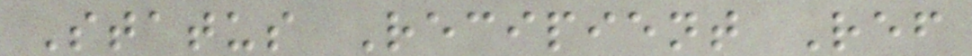Status Recipient Ref
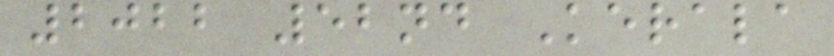2022 52nd Kerala
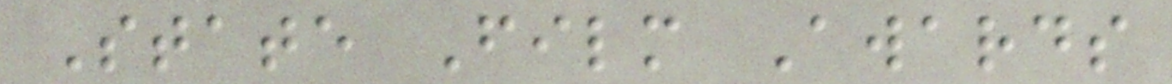State Film Awards
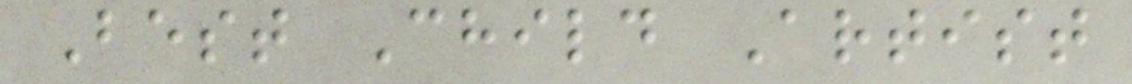Best Child Artist
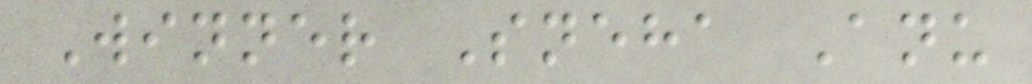Winner Sneha Anu
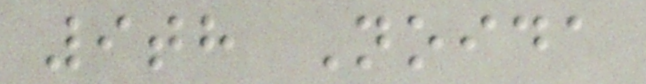9th Noida
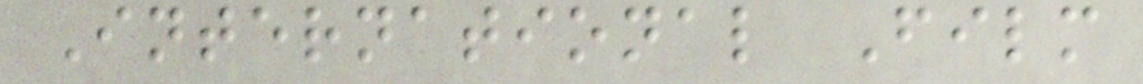International Film
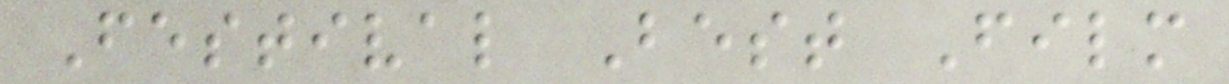Festival Best Film
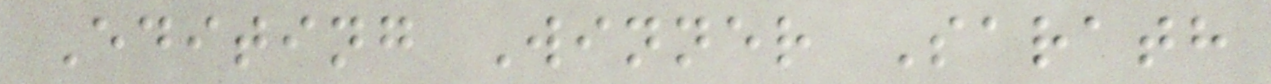Editing Winner Sarath
